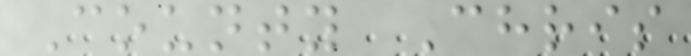County Chris
